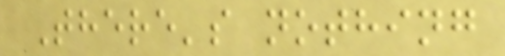There's nothing
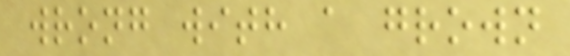wrong with a grown
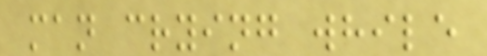man crying while
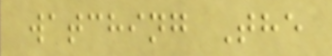watching The
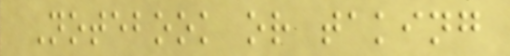Notebook or taking
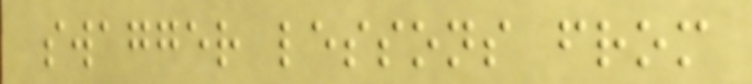swagger lessons from
